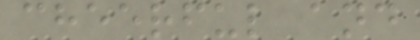cheerful and
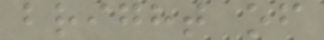bright of
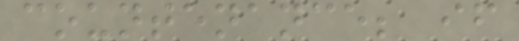countenance; if
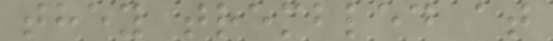they trembled at
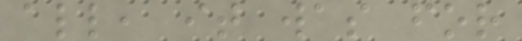all, it was for
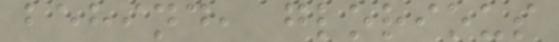behind, glorious
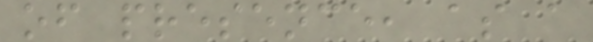of presence, as a
